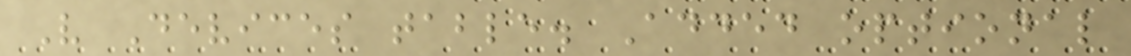V Devices table. Added optional
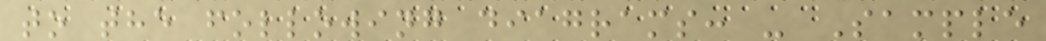to the following diagrams: - Sample
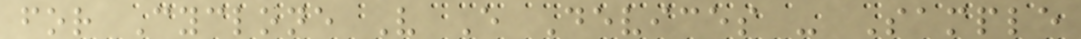for Cyclone V E Devices - Sample
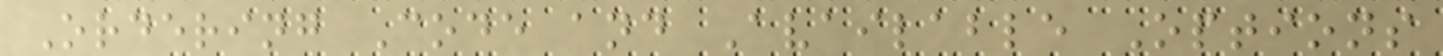Ordering Code and Available Options
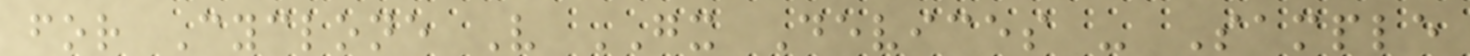for Cyclone V GX Devices - Sample
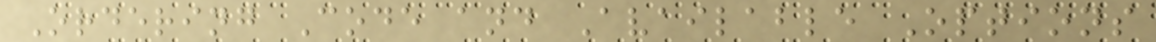Ordering Code and Available Options
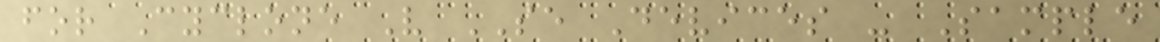for Cyclone V SE Devices - Sample
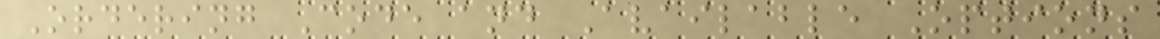Ordering Code and Available Options
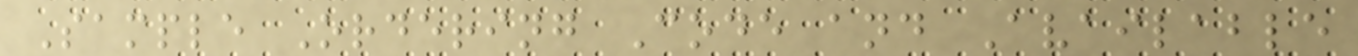Sample Ordering Code and Available
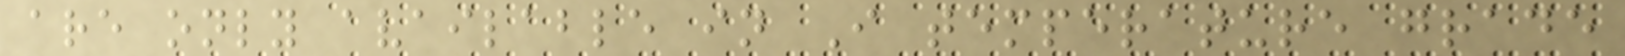are only available in I temperature grade
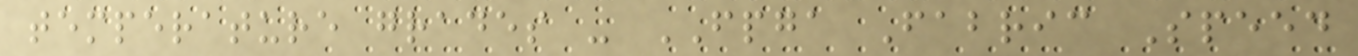temperature grades - FPGA Fabric Speed
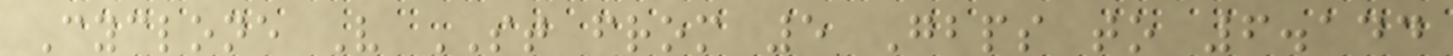Cyclone V ST from 5 Gbps to 6.144
